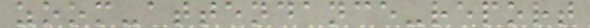zoom-attendance-report
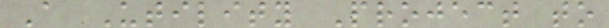A Utility Project to
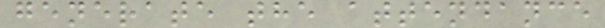generate the attendance
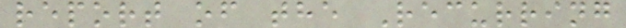report of the Recurring
